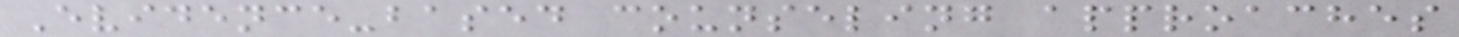Evidence-based counseling approaches
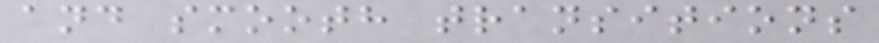and smooth transitions
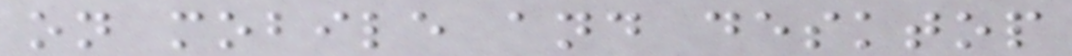on mobile and desktop
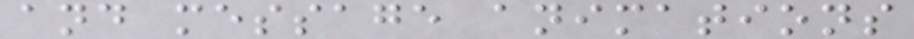and message animations
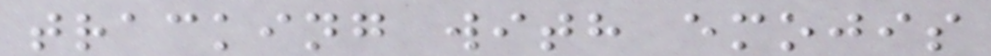tracking with emojis
